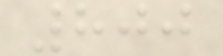800
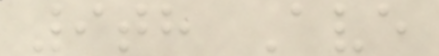9th Ave
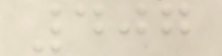407
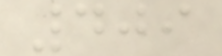409
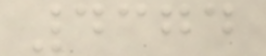4374
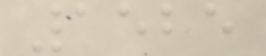1525
